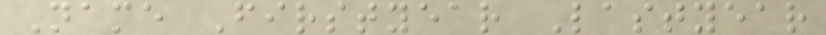Name Firstyear Lastyear
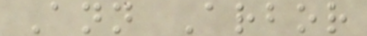Ann Arbor
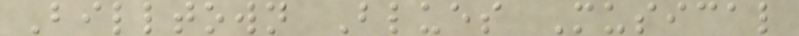Billtown Blues Musical
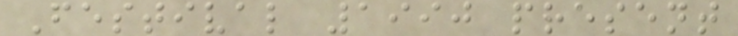Festival 1990 present
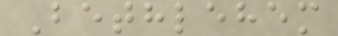Bethlehem
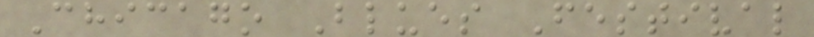Chicago Blues Festival
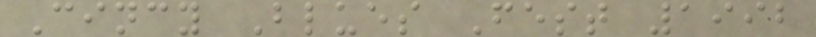Cincy Blues Fest 1992
